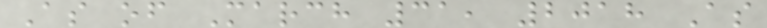As of March 31, 2018 As
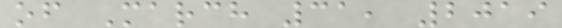of March 31, 2019
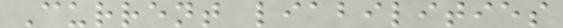Current liabilities
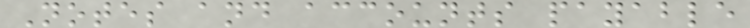Notes and accounts payable
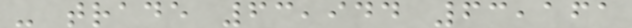- trade 63,944 63,161
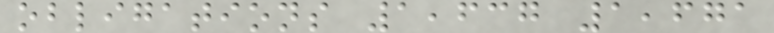obligations 1,637 1,671
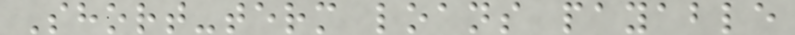Short-term loans payable
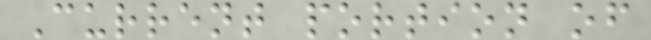Current portion of
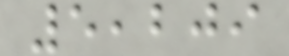5,209
